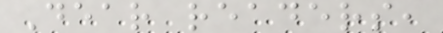Dear readers,
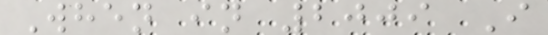When in 2009 I
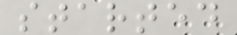started
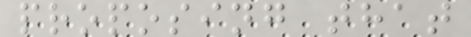proposing that
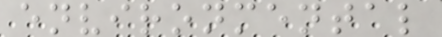environmental
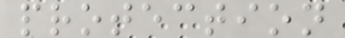protection
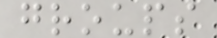groups
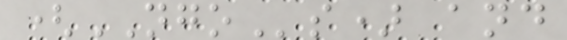(NGOs) and
